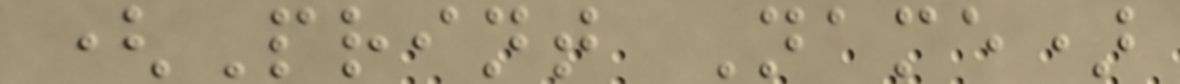(Print Name)
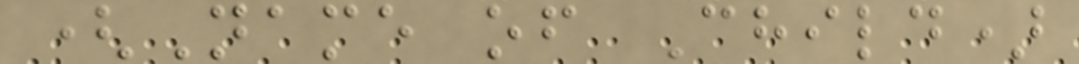(Name of Child)
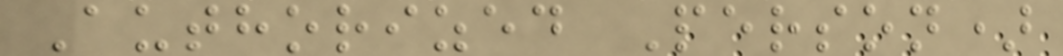Authorized Person)
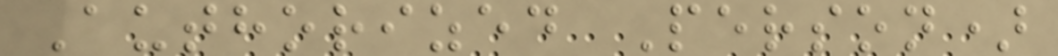Authorized Person)
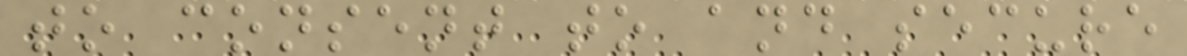to consent to and secure
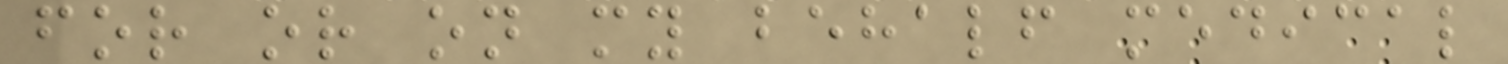for or on my behalf medical
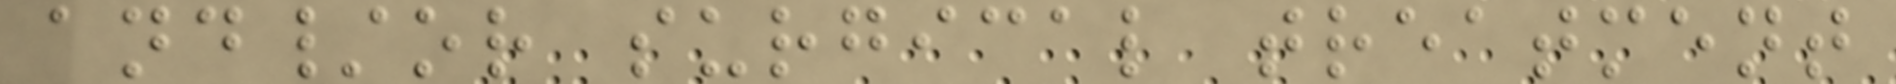and/or surgical treatment
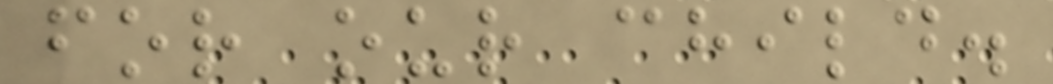for our child.
